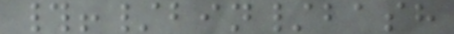#!/bin/bash
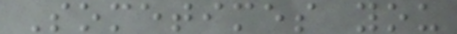Sometimes you
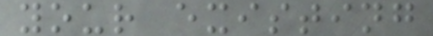your existing
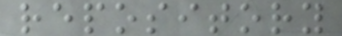repository
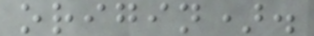origin).
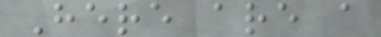Here are a
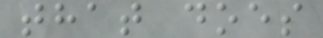that does
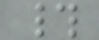#
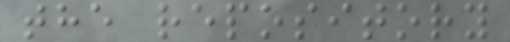the repository
